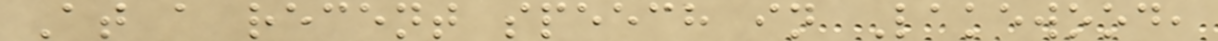At a recent speech in Lakewood,
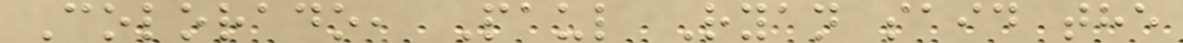Colorado, Paul Ryan said the
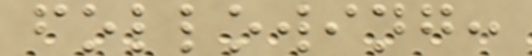following:
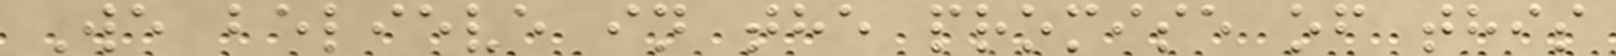We believe in the promise of this
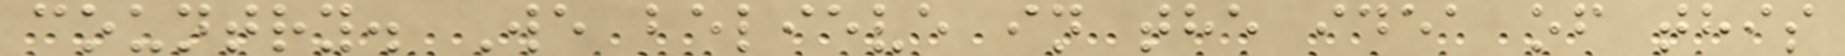country. We believe in the idea of this
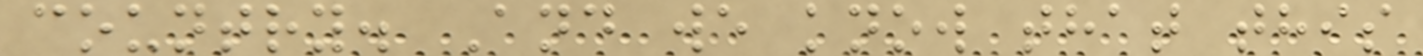country. And we know that this
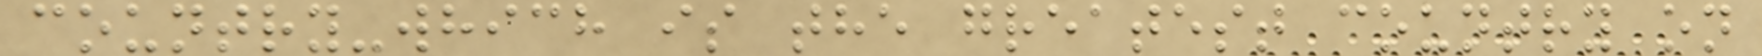country-which is the greatest country on
